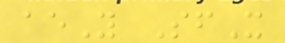aeY SfX
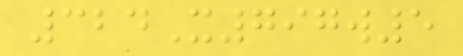324X797w5
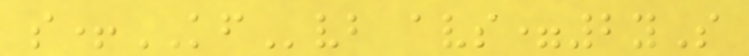s+KFvb avs=2yS
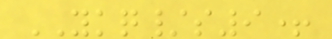YKQ/s9+
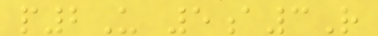p2U 5a3R
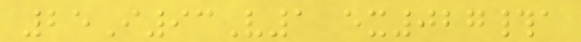25I93V1 ex027#a
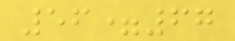56=67
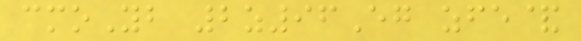cmoYb 2z96Eg zfe&
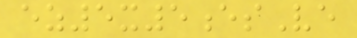ez5x5esVe
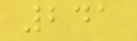241
